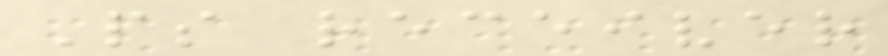Ps receiver
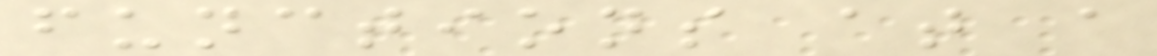functions at a
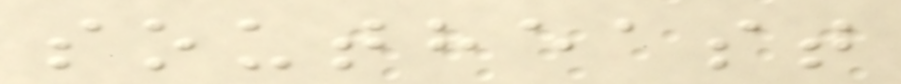southeast
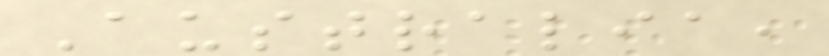Australia,
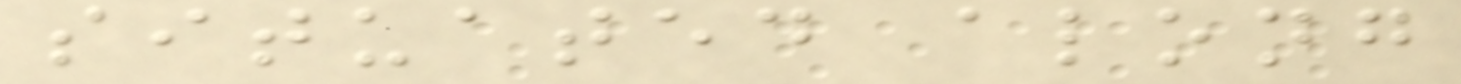situated along
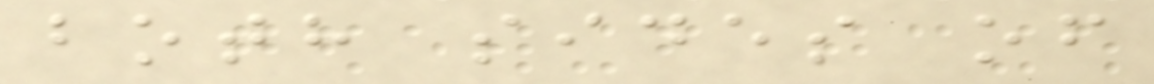both sides of
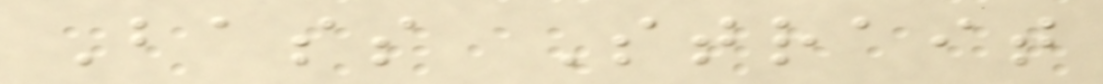Bass Strait
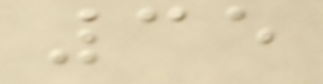35
